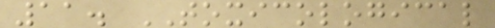11. TOXICOLOGICAL
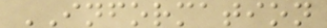INFORMATION
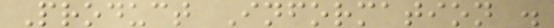Product Information .
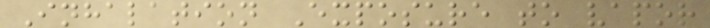Inhalation Exposure to vapor
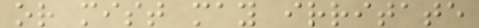or mist may irritate
